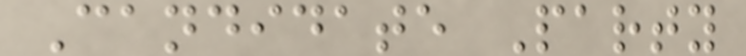Candidate Party
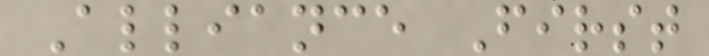Alliance First
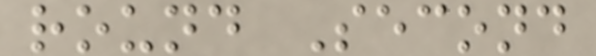round Second
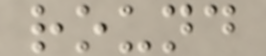round
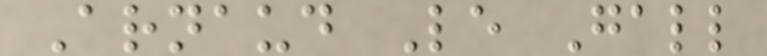Arnaud Le Gall
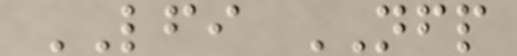LFI NFP
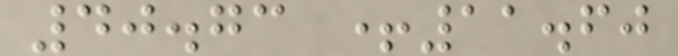40.73 +11.60
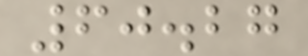60.27
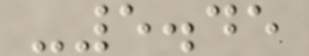-5.45
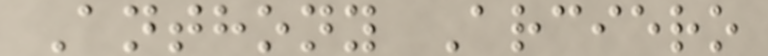Anthony Arciero
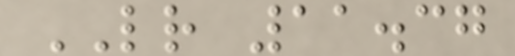LR 11.37
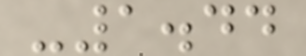-1.44
